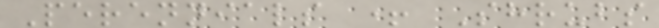Perennials + Shrubs
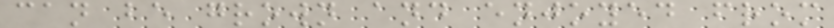can be grown and enjoyed from
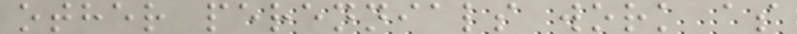other perennials work as
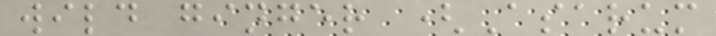wild ginger (Asarum
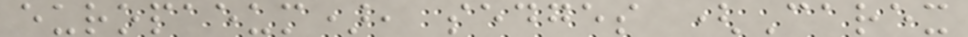europaeum), sedges (Carex
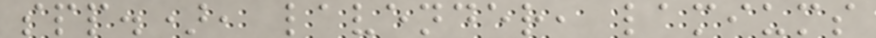spp.), lavender, lamiums
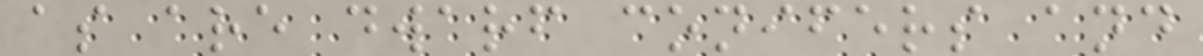as are dwarf conifers and
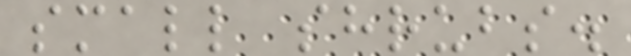small shrubs.
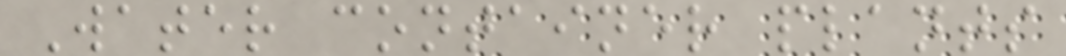Water container plants
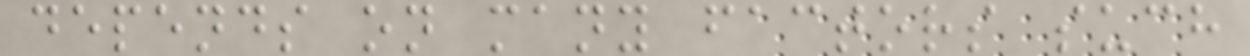depends on many factors such
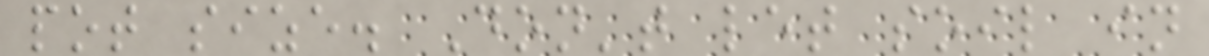pot size. Don't let soil in
